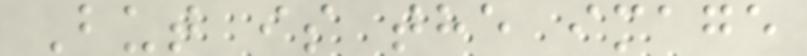But is the image
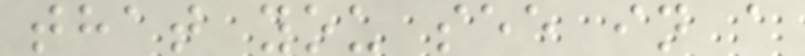that you see in a
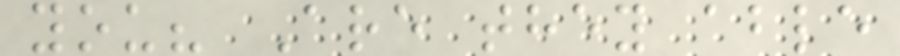you? Are they able
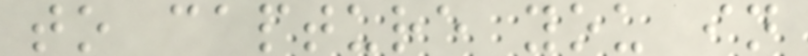to capture you in
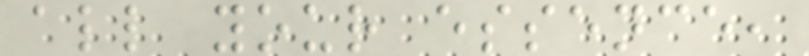all your essence,
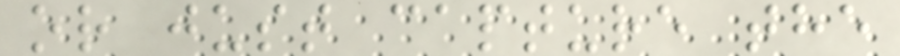or just capture the
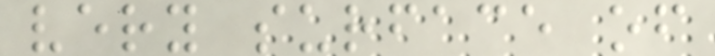very surface of
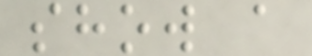show a
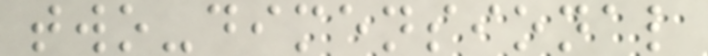two-dimensional
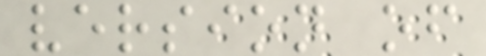version of
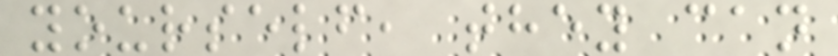yourself, they can
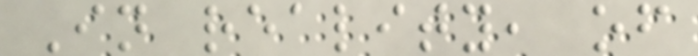In reality, of
